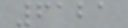6121
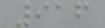916
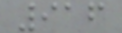916
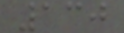130
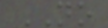NO
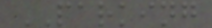PARKING
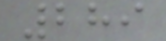289
